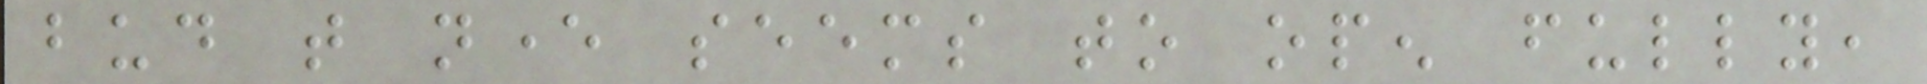bud that never seems to open fully,
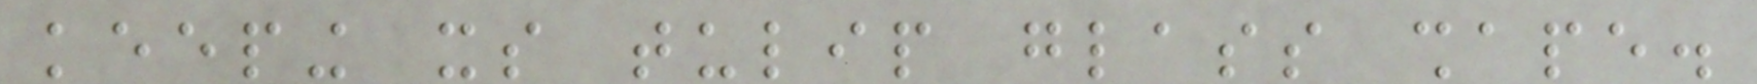keeping its tulip glass shape.
